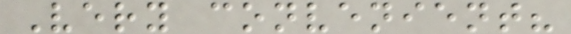Very convenient?
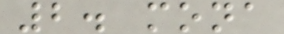2. mona
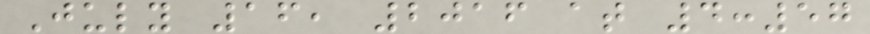July 16, 2016 at 4:57
